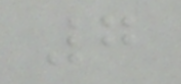7
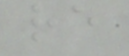re
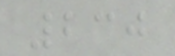230
